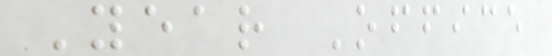Year Office
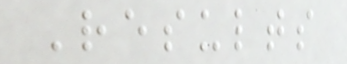Results
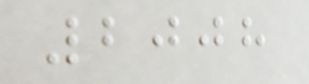2008
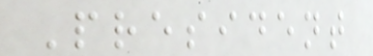President
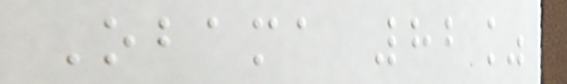Obama 82%
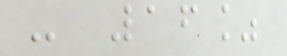- 16%
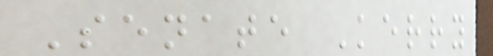Senate Kerry
